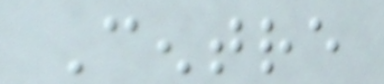Centre
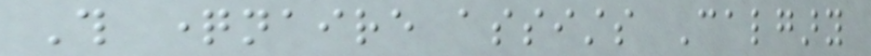This questionnaire assists Calgary
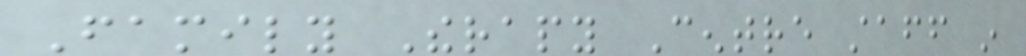Family Therapy Centre staff in
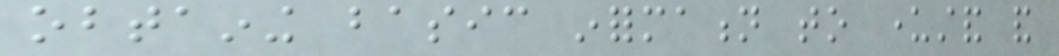obtaining basic information to understand and
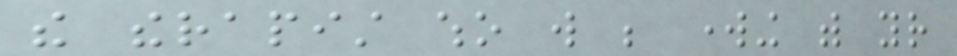the therapist who will be working with your
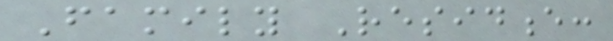Family Residence:
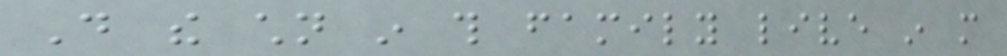Do the children in this family live in more
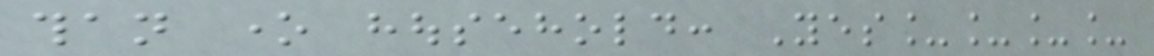than one household: Yes____
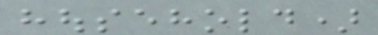household)
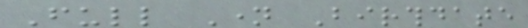Full Name Birthdate
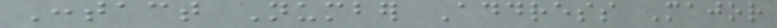Contact Number Address Major
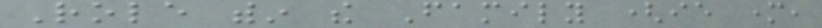Role within the Family (ie mother,
